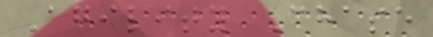Agility Chase
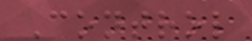Control
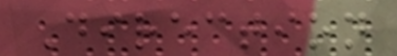Direction
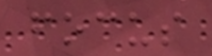focus
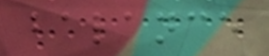balance
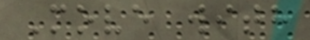Move with
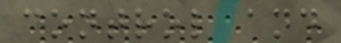control and
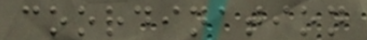coordination
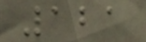121
